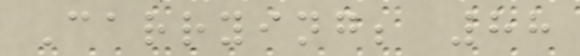Carrying; 88
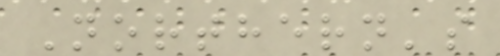Northern's
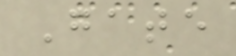Gate
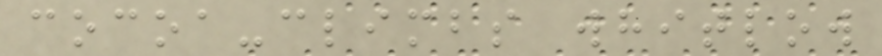cocoa-climbs whitlow
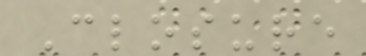Closure
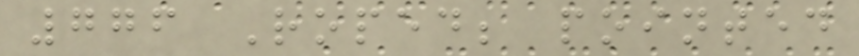776 Roped; pointed
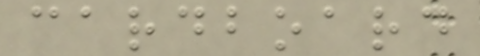cardboard
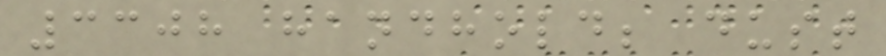3308 handhold; dust
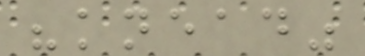"knead"
